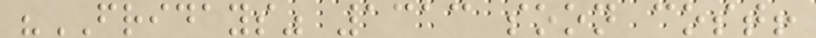"FRIDAYS" 1313 soon cost!
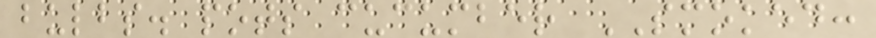bulbs. pots cucumber SMOKED:
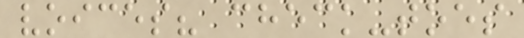voices? check-toes
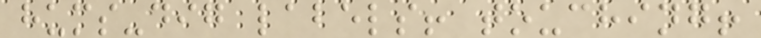hums-dig labels! touching!
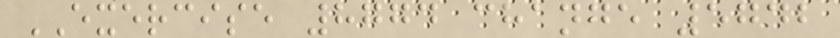EXERCISE 8774 change 5742
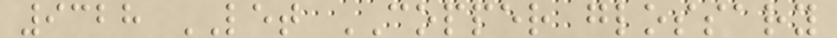9328 LET COPPER glossary
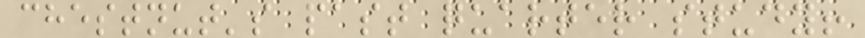chestnut's past quarter study!
